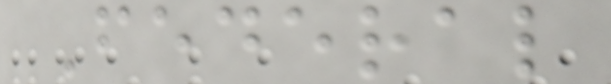Federal
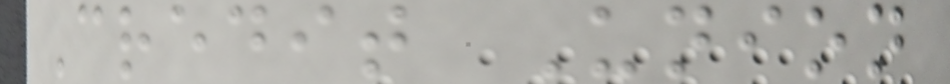Credit Union
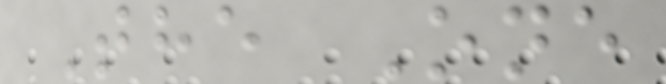The One
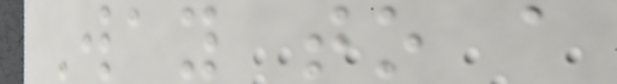Way to a
